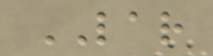LAR
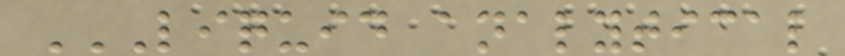LIQUID ANALYTICAL
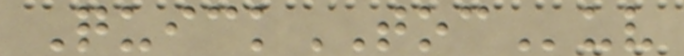QuickTOCuv
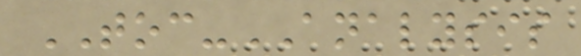TOC-ANALYSIS
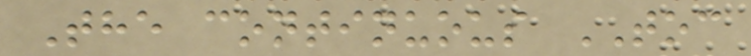The continuous TOC
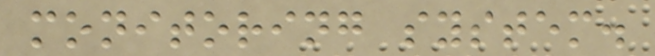monitoring system.
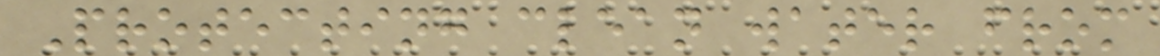Protecting clean water from
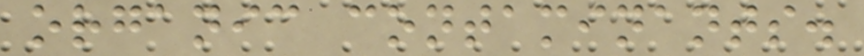organic contaminants.
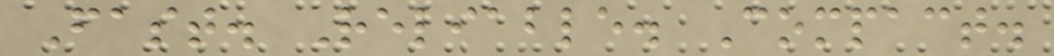Fast. Reliable. Compact.
